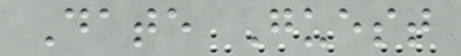Date Guest
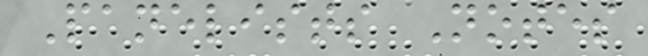Panelists Notes
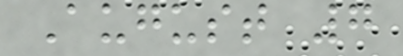August 7
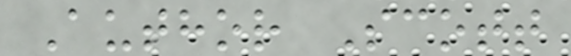Author Scott
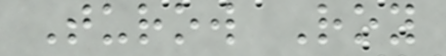Turow Roy
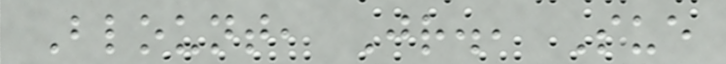Blount, Jr., Sue
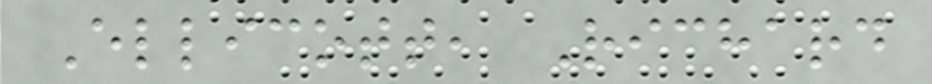Ellicott, Richard
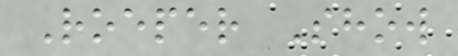Roeper Show
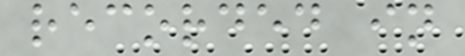recorded in
